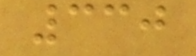330
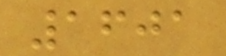1601
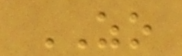ZO
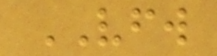VFW
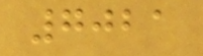7021
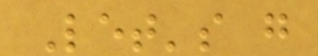Let's g
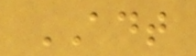ADT
